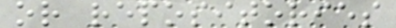or repositories
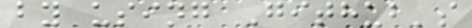by using Github's
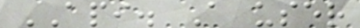API. A user
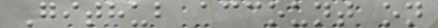Github account on
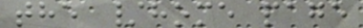the /home page
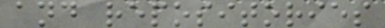and repositories
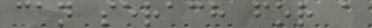can serach for a
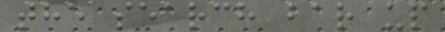the search bar up
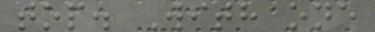top. With one
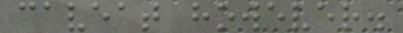caveat however.
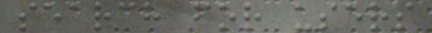search for users
